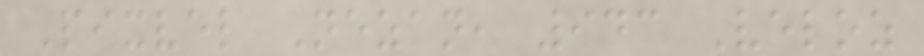Pixvel Nezan, 943 Veloz
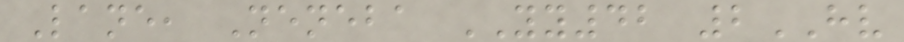Lane, Neneba YY42 2HV
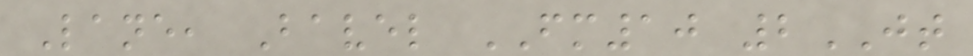Lane, Bavel FM10 2JT
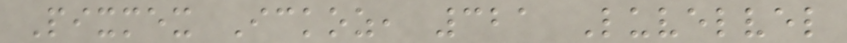Pixmex Ickoz, 321 Luvelvel
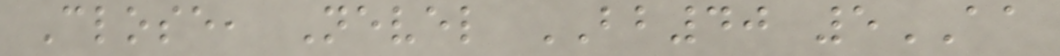Close, Nevel BB40 5AA
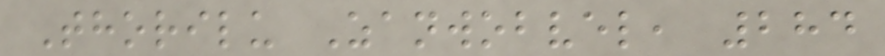Thorilu Zanwobvel, 284
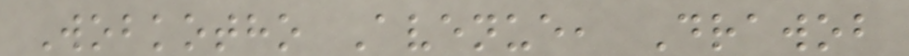Wobkotho Avenue, Drawob
